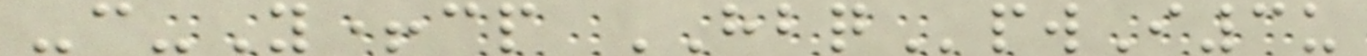-c-Y+cp HBQpwI3u
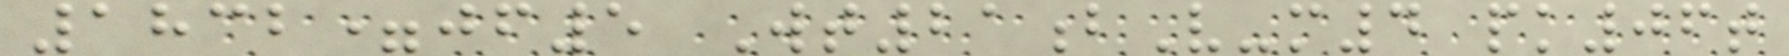1832=jf5 Wt21bV-m4 pk06t
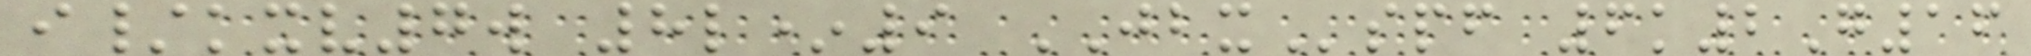i/kxv7w 8l*9 JBXspf 6k2G16
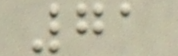71
